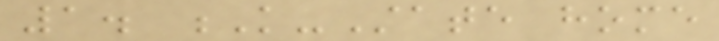1. K-State home
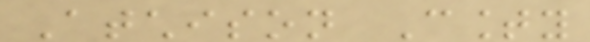Atchison County
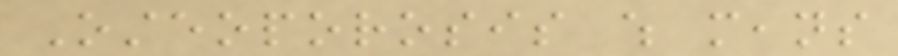Osteoporosis which means
